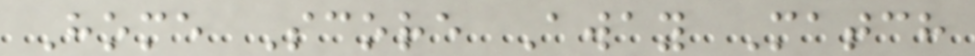Home Score Away Match
